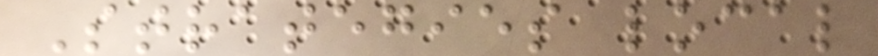Strategies local
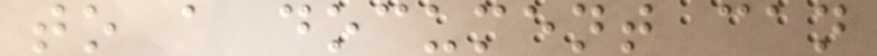to a document can
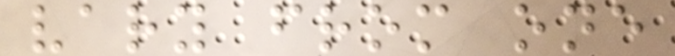vary from one
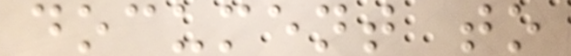document to
